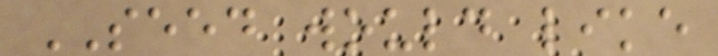SEED would like
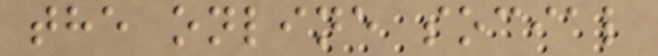the online social
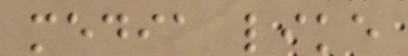media like
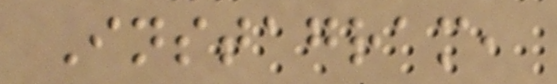Instagram,
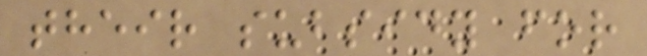their subsidy for
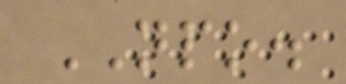NPO.
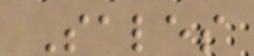Sales
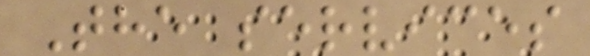The services
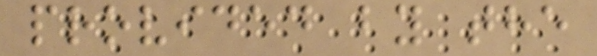provided by the
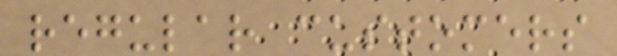regular customers
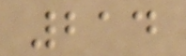214
